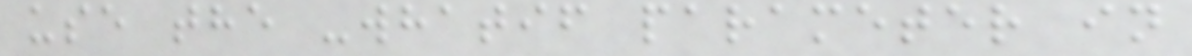use the -whatif parameter in
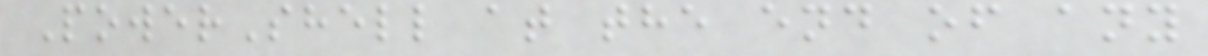PowerShell at the end of any
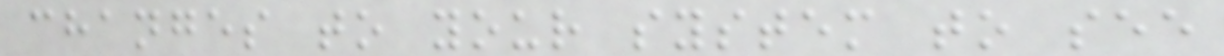changes to your system to see
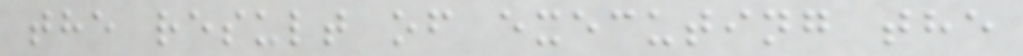the result of executing the
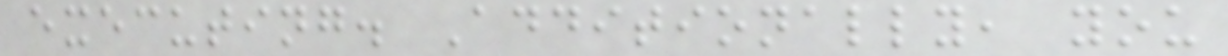executing. Additionally, you
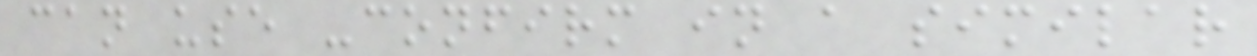can use -confirm in a similar
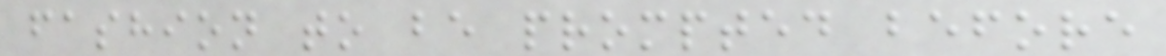fashion to be prompted before
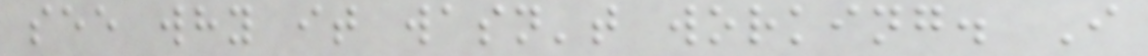see why it wasn't working. I
